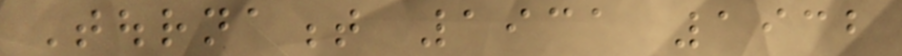Tournament 1931 1932
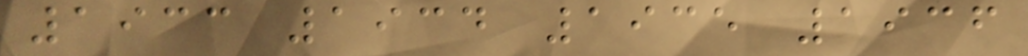1933 1934 1935 1936
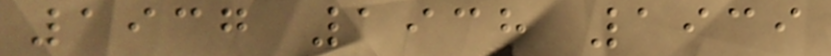1937 1938 1939
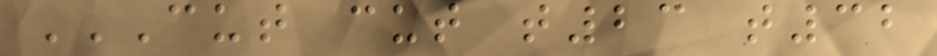CUT CUT T23 T32
